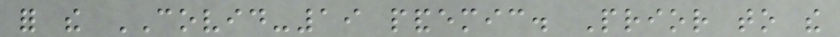for the COVID-19 pandemic. Prior to the
